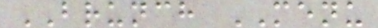BRUNCH MENU
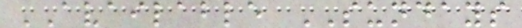AVAILABLE SUNDAYS
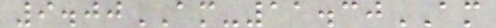9.00AM-11.30AM
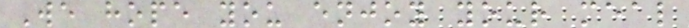We hope you enjoy your meal
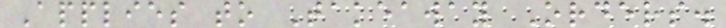Applies to Takeaway Orders.
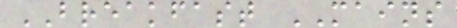BREAKFAST MAINS
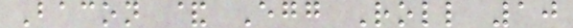Bacon & Egg Roll 10
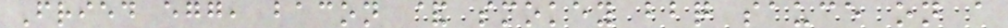Fried egg, bacon & smokey bbq sauce on a
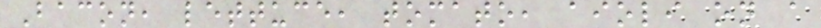Bacon, lettuce, tomato, aioli on a
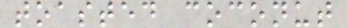toasted coconut
